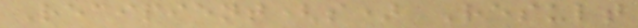Recipient(s) Result
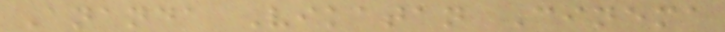Ananda Vikatan Cinema
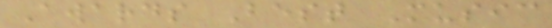Awards Best Music
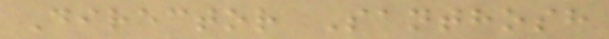Director Santhosh
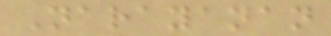Narayanan
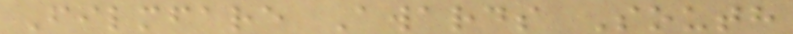Filmfare Awards South
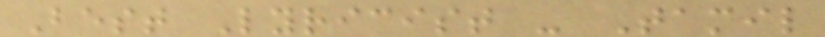Best Lyricist - Tamil
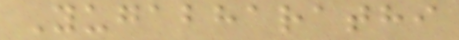Yugabharathi
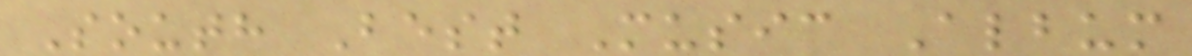South Best Music Album
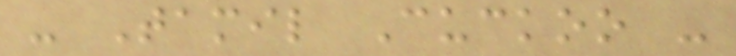- Tamil Cuckoo -
